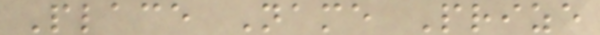Place Name Prize
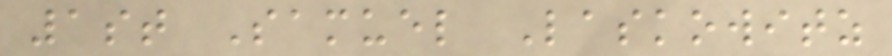1st Samuel Laskowitz
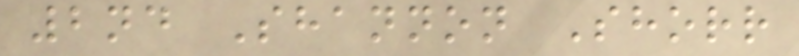2nd Shannon Shorr
